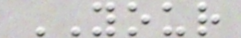YOUR
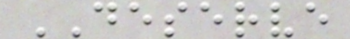DESERVE
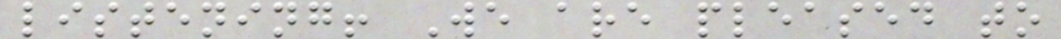listening! We are pleased to
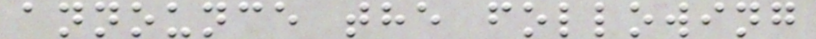announce the following
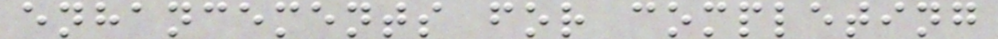enhancements for completing
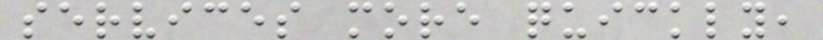services more quickly,
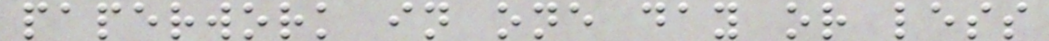paperwork in one day or less
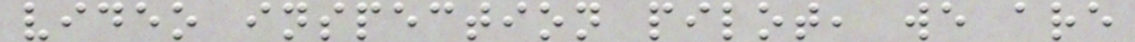video inspection pilot, we are
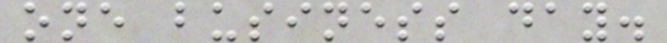one business day.
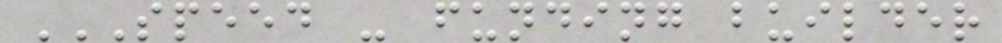SPEED - FUNDING BUILDER
